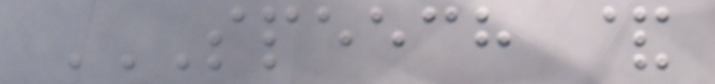SPEECH &
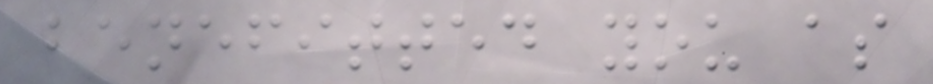benefitted you as
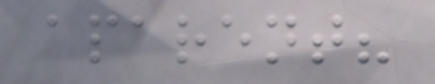aparent?
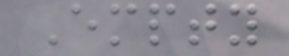Empty
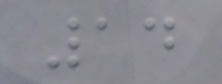14
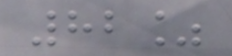82%
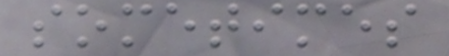sometimes
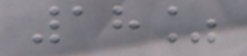18%
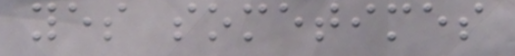yes sometimes
